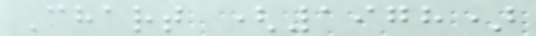Chart (1978)
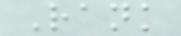Rank
